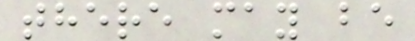there may be
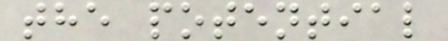the potential
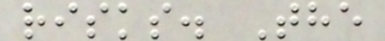risks. The
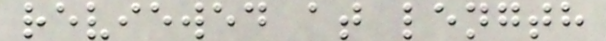reviewed at length
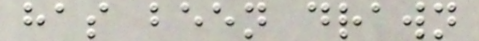has been drawn
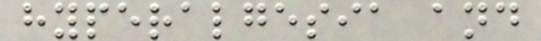hyperalgesia and
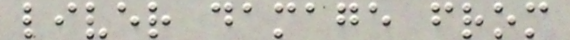liver damage from
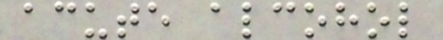acute alcohol
